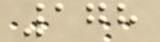178
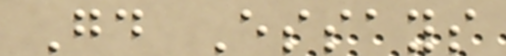Good Essays
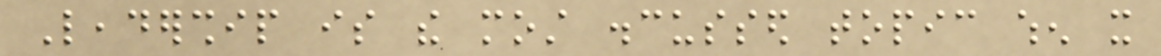Leadership is the most discussed topic when it
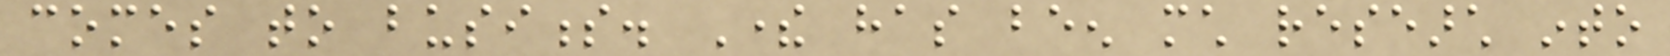comes to business. There has been much research into
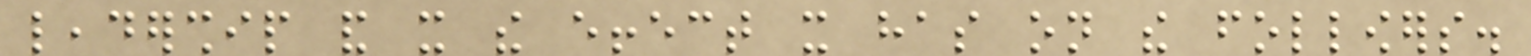leadership and it the effect it has on the followers.
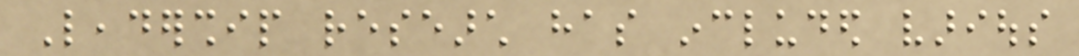Leadership research has included various
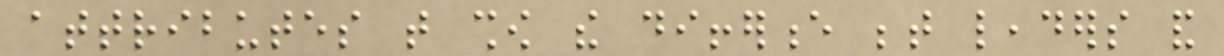attributes that show the difference between leaders and
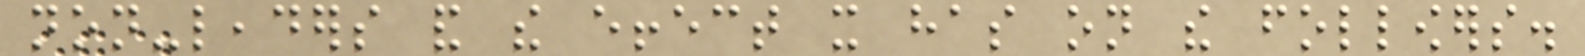non-leaders and the effect it has on the followers.
